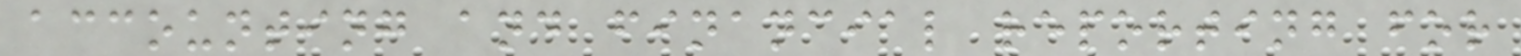accounting and financial reporting for
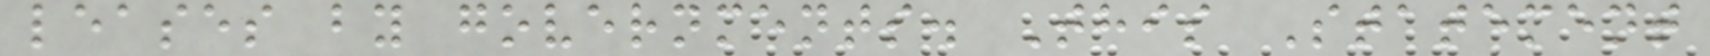leases by governments. This Statement
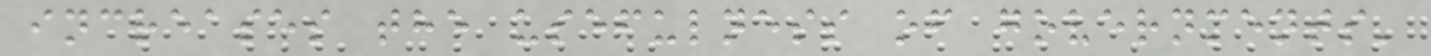increases the usefulness of governments'
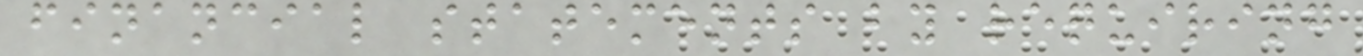financial statements by requiring
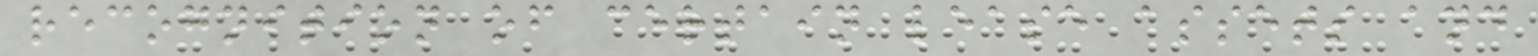recognition of certain lease assets and
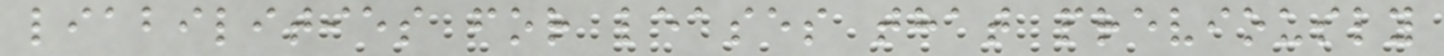liabilities for leases that previously
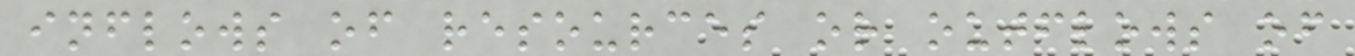inflows of resources or outflows of
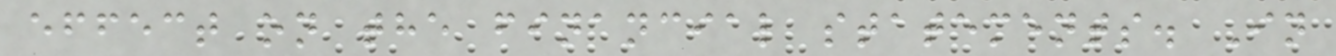effect on the financial statements. In
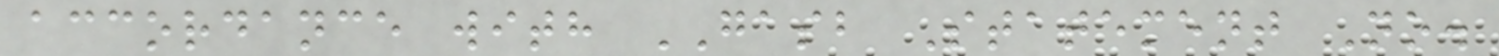accordance with GASB Statement No.
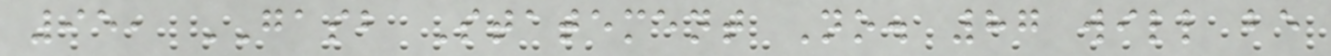95, GASB Statement No. 87 will be
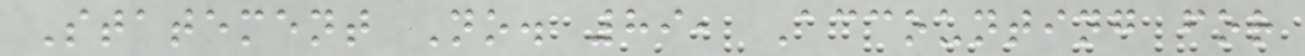Statement No. 89, Accounting for
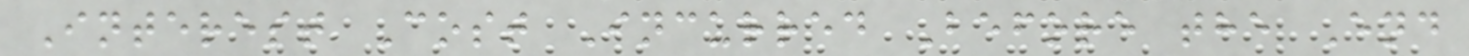Interest Cost Incurred Before the End
